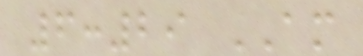6:29 AM
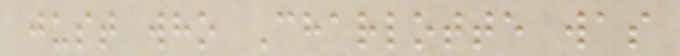just who Charlotte was
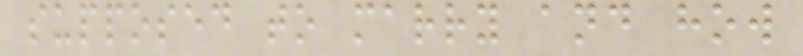supposed to marry and how
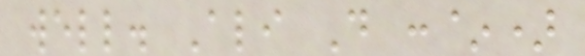well. Ali D :~)
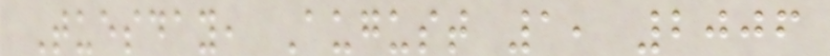Tuesday, August 1, 2006
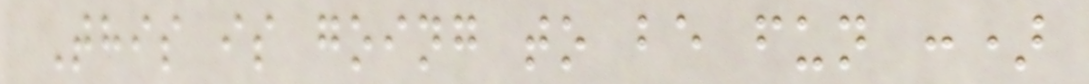This is going to be fun :)
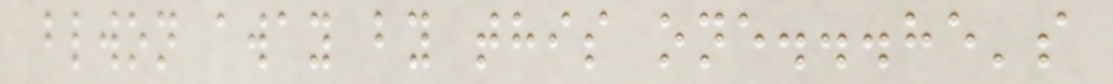blwon away by this one...he's
